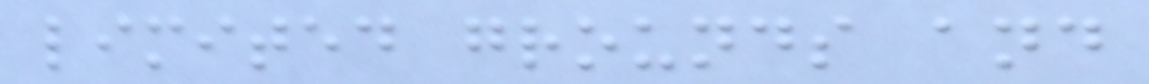limited grounds and
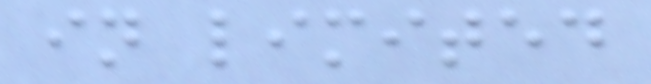in limited
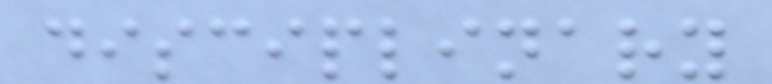disciplinary
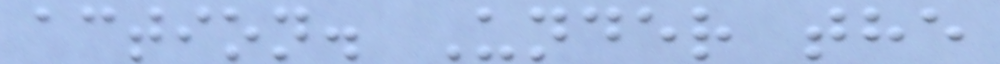action. Under the
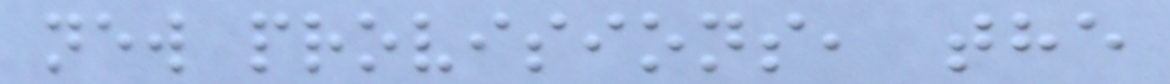new provisions, the
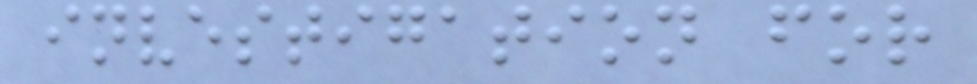investigation for
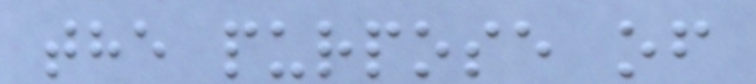the purpose of
